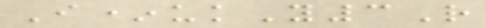I*ukY3R
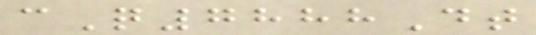cQ7888Dt
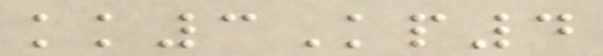kk3Kp4
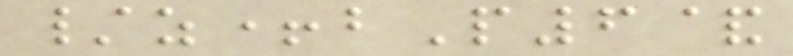/z+bP6&
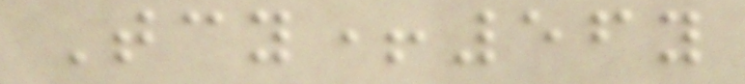Tcy+56y
